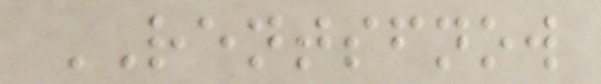RENTSFNOW
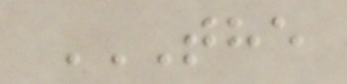THE
